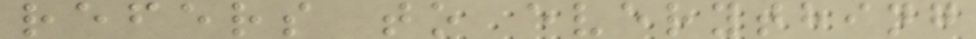refers to everything
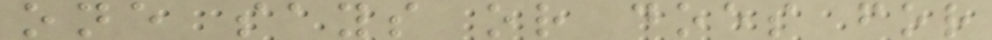one says or does for
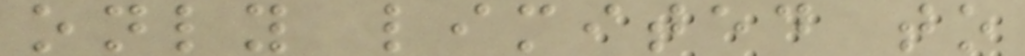only limited to
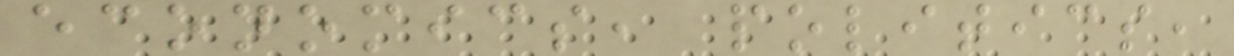economics, politics,
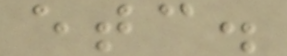etc.
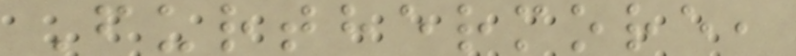Furthermore,
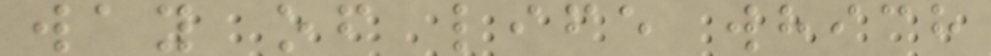way of life which
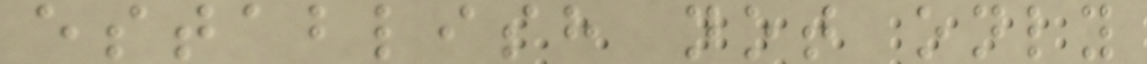establish not only
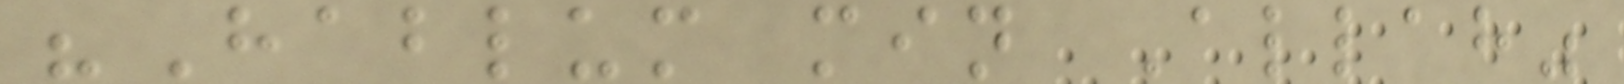"Hablum min Allah"
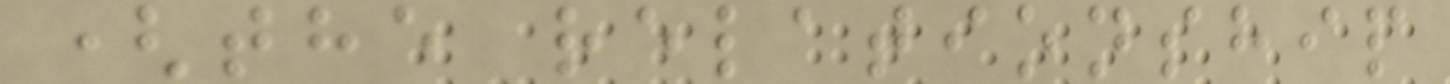(the relationship
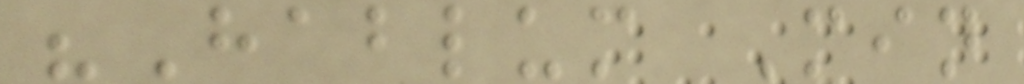"Hablum Min
